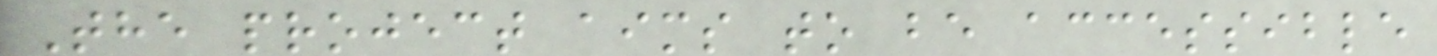The project aims to be accessible
